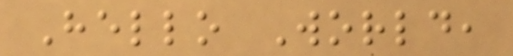Hello World,
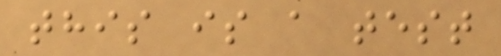this is a test
